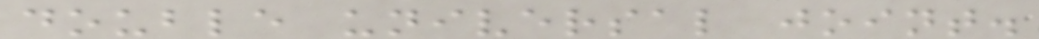double universal joint.
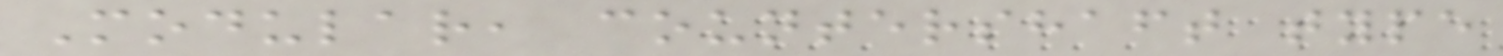Modular, countershaft type
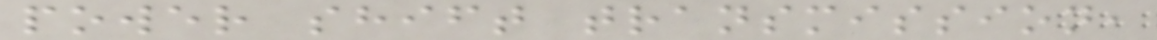power shift transmission,
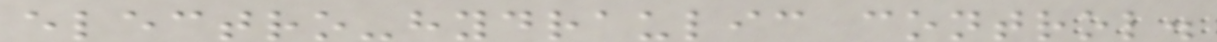electro-hydraulic control.
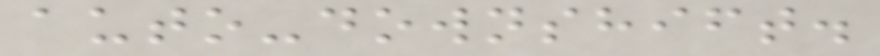auto-downshift.
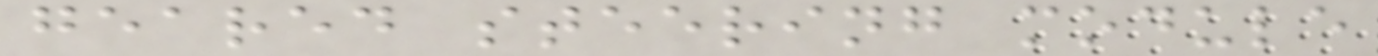geared steering module
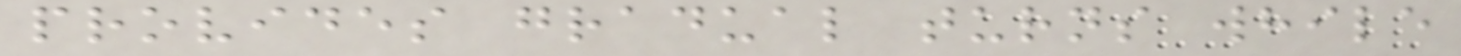provides gradual turns while
